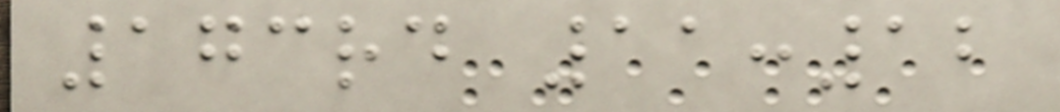173rd 11:12
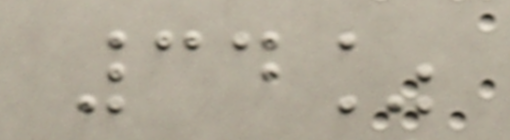34%
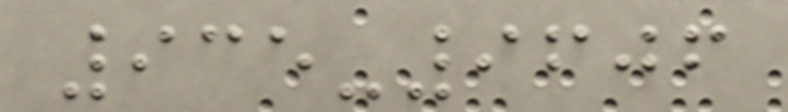935-9606
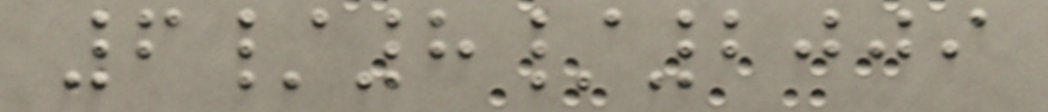6/8/2009
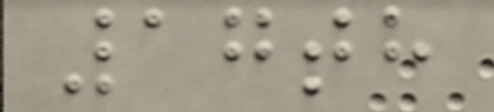17th
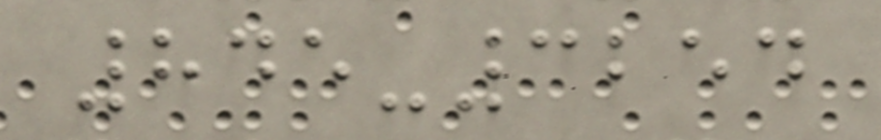845-3254
